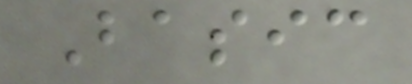Basic
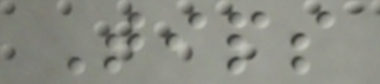Tips
